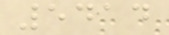5414
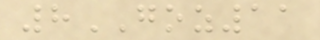8GOZ11
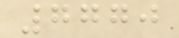7770
